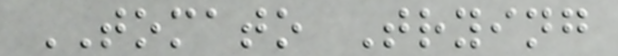TOMATO Trying
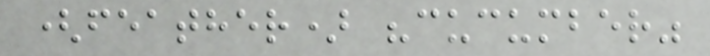(feather) "cucumber"
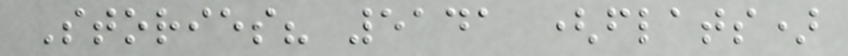Stories? 5141 (flats)
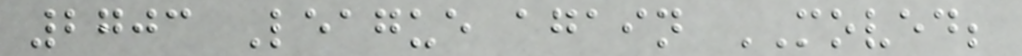2703 League again MOVED;
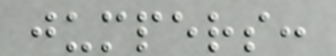jumpers:
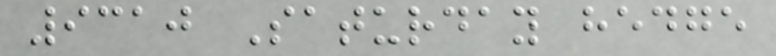9310 Saturday hedge
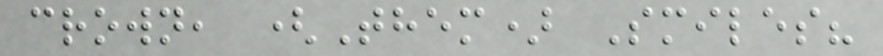crown, (Them) Smiles?
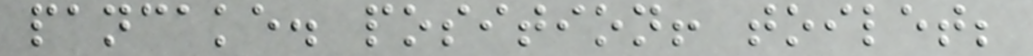pancake. position! toilet;
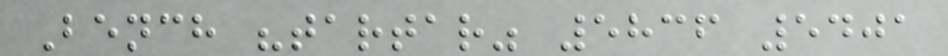Bench "tartar" 5836 5401
